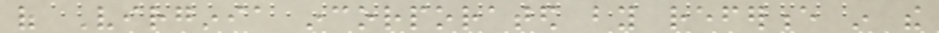of Virginia incorporated by reference in the
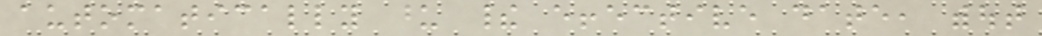automatically upon their effective date, without
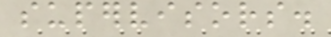supervisors.
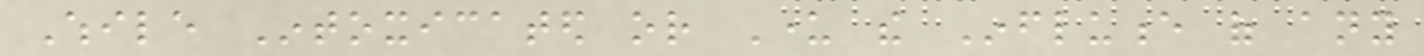While Intoxicated or Under the Influence of any
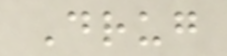Drug
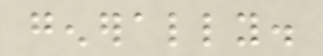generally.
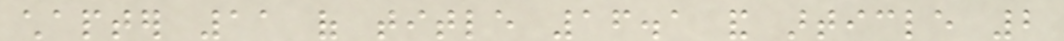chapter 11 of title 16.1 and article 2
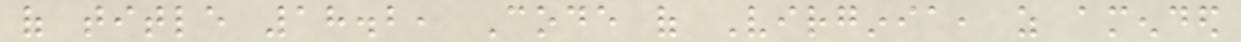of title 18.2, Code of Virginia, as amended
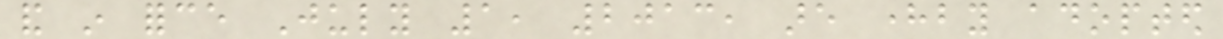and in force July 1, 2013, are hereby adopted
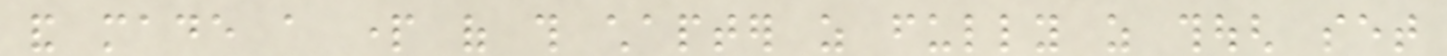and made a part of this chapter as fully as though set
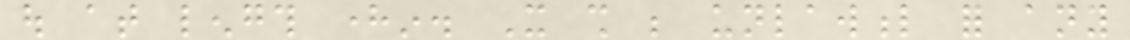out at length herein. It shall be unlawful for any
